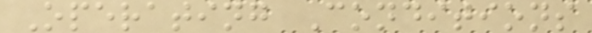Operating Conditions
